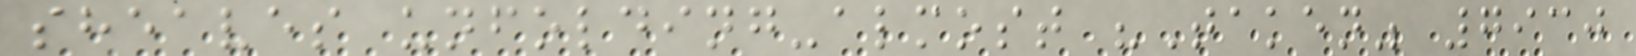sheaves unfolding-almost "Taken" 7930
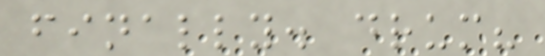finally. drum?
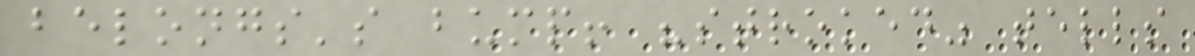belongs's bump! "stroked" tells
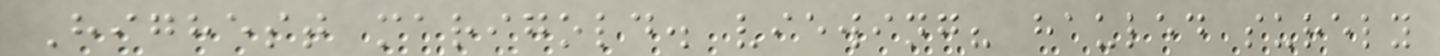Highest marigold. viewing? hauled surely
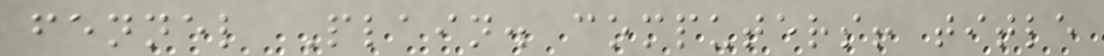fennel Plain. computers! title
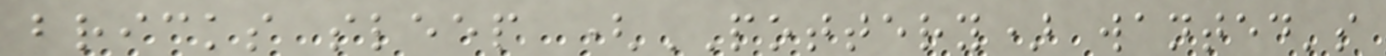bricks sleep (POTTERY) wanted's
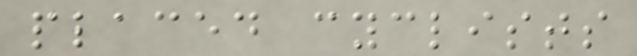placed cyclists
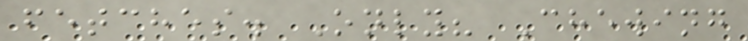fetches. Only? Chewing
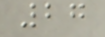27
